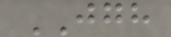JGH
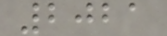2021
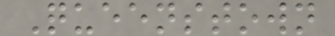Queenstown
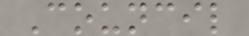Council
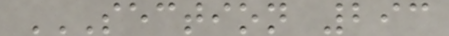SECTION 293
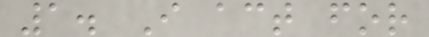1. I act for
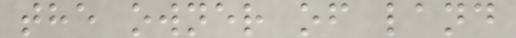the owner of land
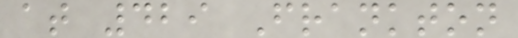at 429 Frankton
